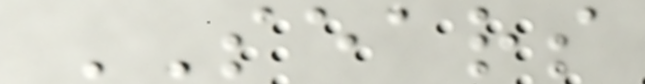SEARS
